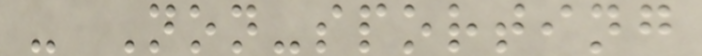- Non-sporting
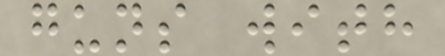guns with
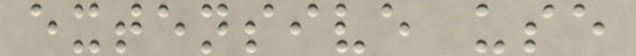extensive use
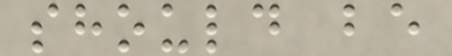should be
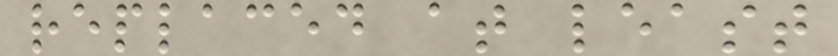replaced at least
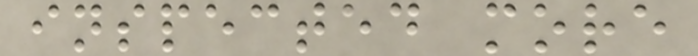inspected more
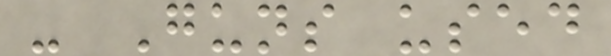- Guns used
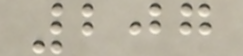207
